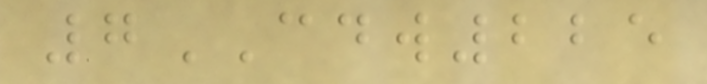7CDW225
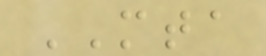MTA
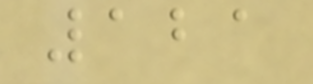121
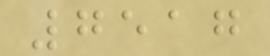7517
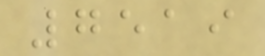7519
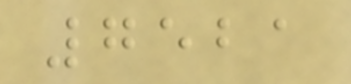7521
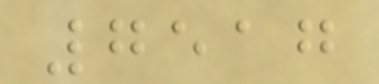7517
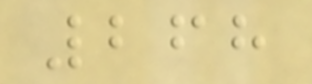268
